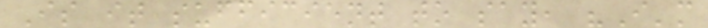Is it sufficient to say, "I'm
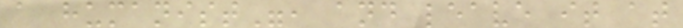a humanist", and leave it at
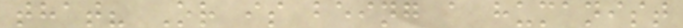that? Or is being a humanist
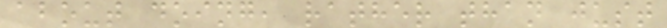about doing, rather than just
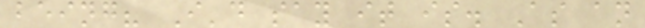being? I'd say it is. As an
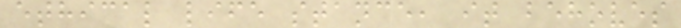ethical life stance, it behoves
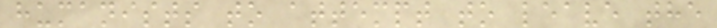humanists to attempt to leave the
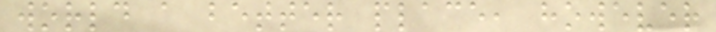world a better place, however
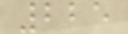225
